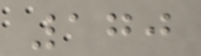170
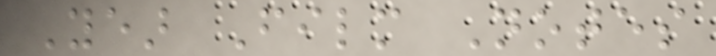Year Film Notes
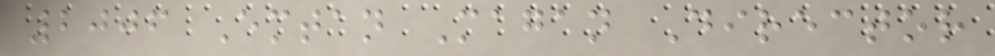2006 Emtan Magan Director
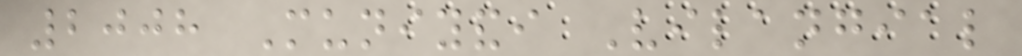2008 Muniyandi Vilangial
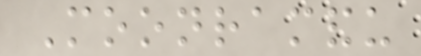Moonramandu
